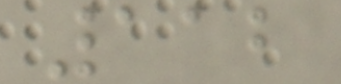112
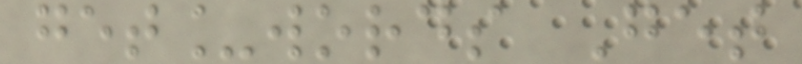get_words Get
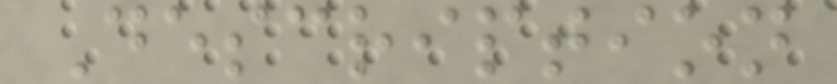Description
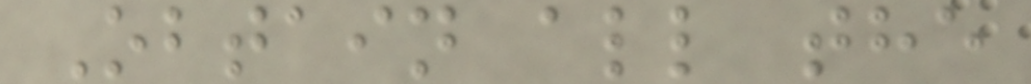Obtain all the
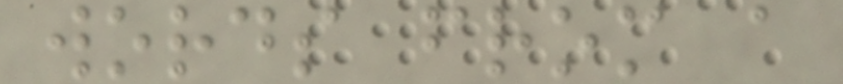words from a
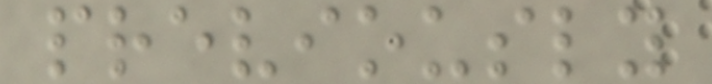previously
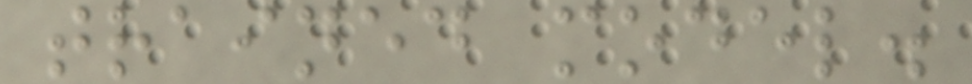trained model.
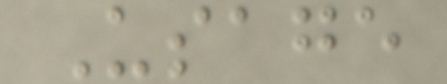Usage
